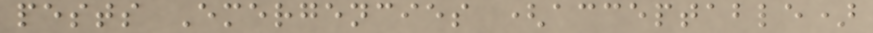pests Emergencies (acceptable)
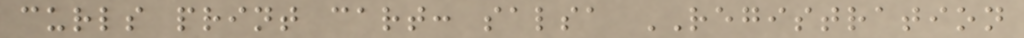curls print cart: salsa REGISTRATION
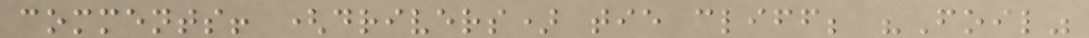comments! (drivers) tie cliff; "Foil"
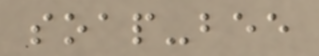soap-bee
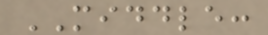MIDDLE:
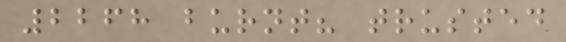2268 burnt? trusted
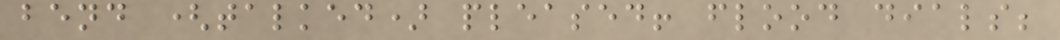bend (talked) pleased! flood dials;
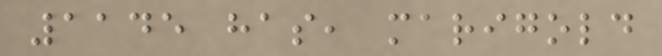1145 has, marigold
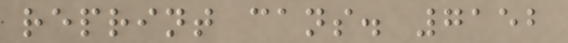reprint cans. 7152
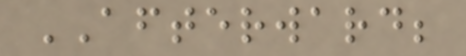AFTERWARD;
